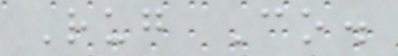Rug Co.
